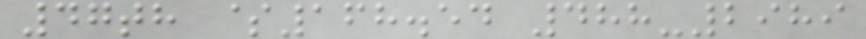47th $168.54 488-2989
